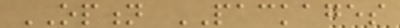OPTION PACKAGES
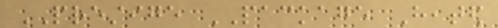PRESTIGE PACKAGE Heated
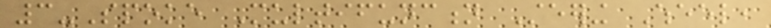3-Spoke Multifunction Steering Wheel,
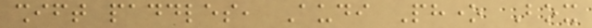shift paddles, Audi Phone Box
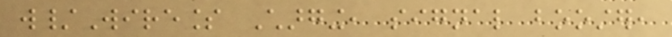w/Wireless Charging, signal booster,
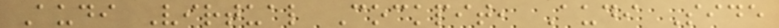Audi Virtual Cockpit, Audi Side
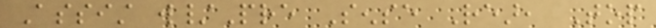Assist w/Pre Sense Rear, Top
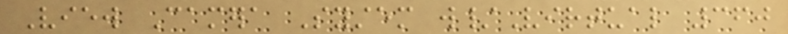View Camera System w/Virtual 360
